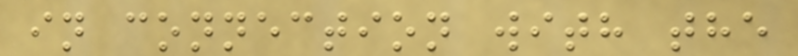in connection with the
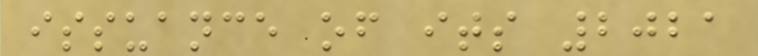issuance of its 2021
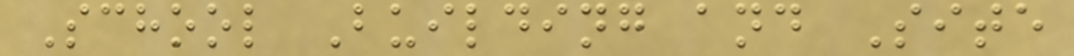School Building and Site
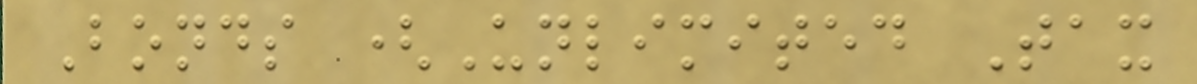Bonds (Unlimited Tax
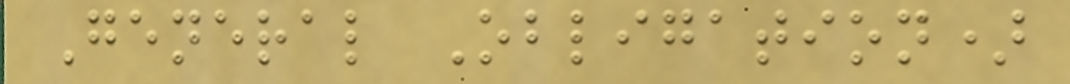General Obligation)
